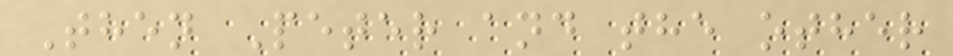Then Peter and the other
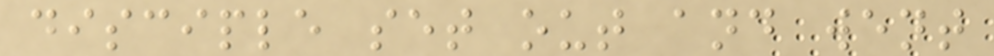disciple set out and went
